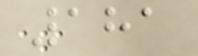181
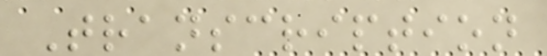Transcription
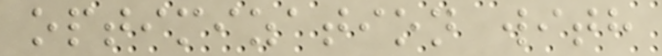optimization with
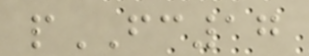pFC17
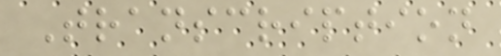Transcription
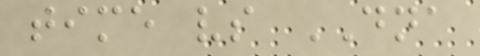time vs DNA
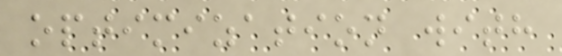optimization with
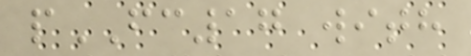pFC17 with
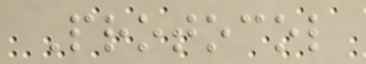Protocol
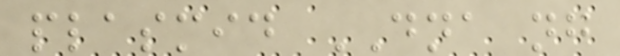plasmid DNA ng
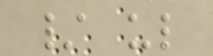/ ul
